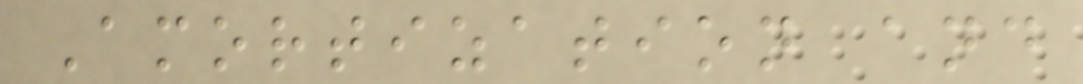Amortization and
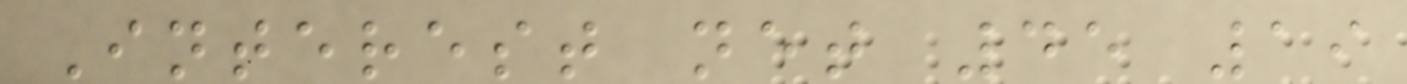Interest net 45 19
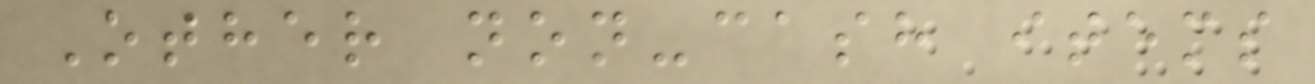Other non-cash items
